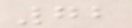72
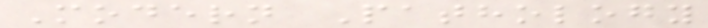Modern Pathology
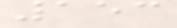153
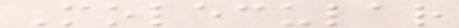Molecular
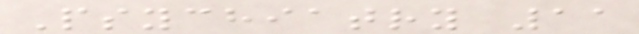Psychiatry 11
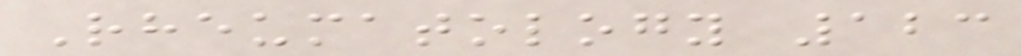Rheumatology 123
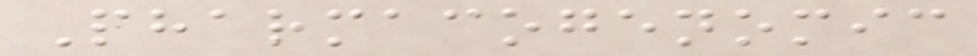Pharmacogenomic
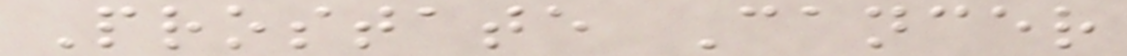Prostate Cancer
